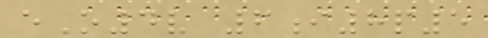eO4v 6i8p5
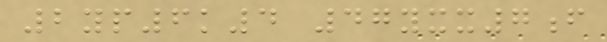2yp6k4 47yxx7f
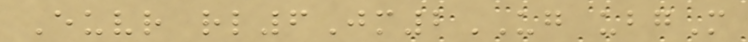Euvr rl6Jm2UG ubgM
